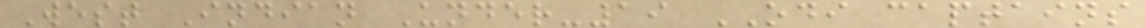West Indian Under-19 ODI captains
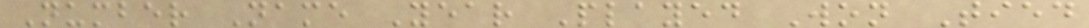Number Name Year Played Won Tied
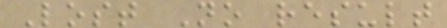Lost No result
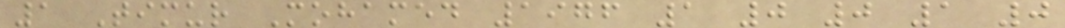1 Timur Mohamed 1976 1 0 0 1 0
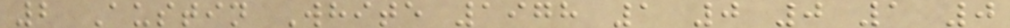2 Austin White 1978 1 0 0 1 0
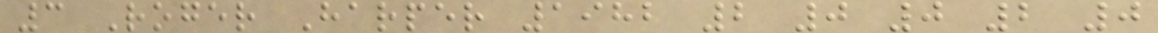3 Roger Harper 1982 2 0 0 2 0
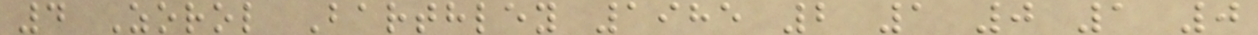4 Zorol Barthley 1985 2 1 0 1 0
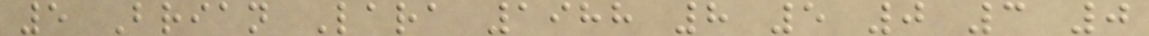5 Brian Lara 1988 8 5 0 3 0
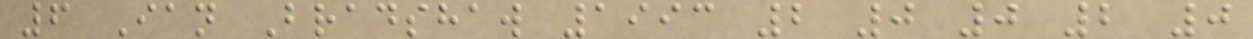6 Ian Bradshaw 1993 2 0 0 2 0
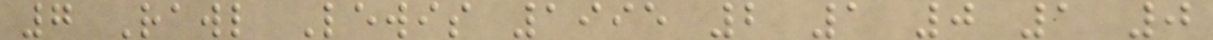7 Rawl Lewis 1995 2 1 0 1 0
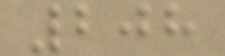208
